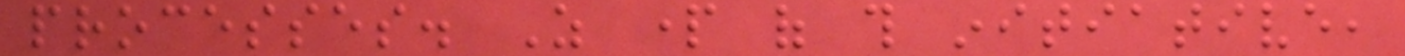processes. As part of this initiative,
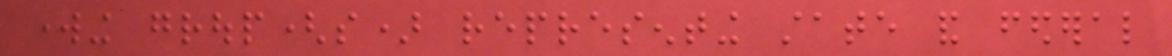working group(s) representing state and federal
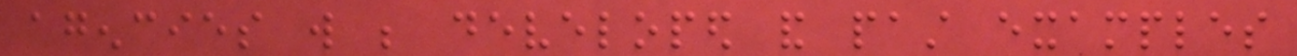agencies will be developed and past examples
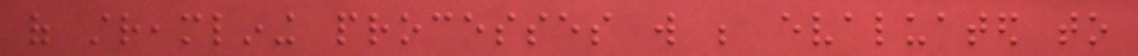of streamlining processes will be evaluated to
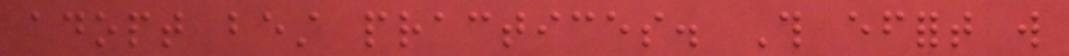adopt best practices. This effort will
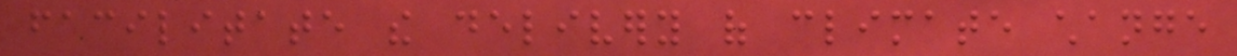facilitate the delivery of climate change
